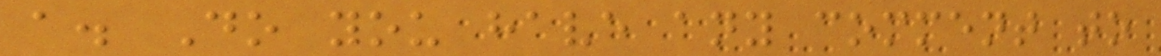a. Do you have any comment to
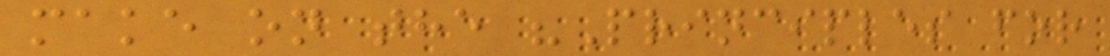make on the "Principles for
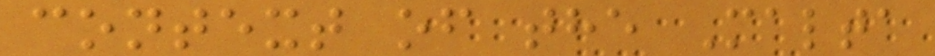context of the Malta
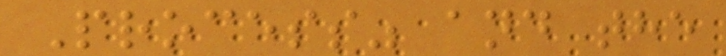Process" and the
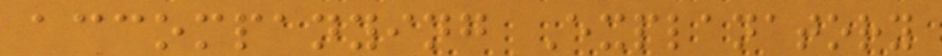accompanying Explanatory
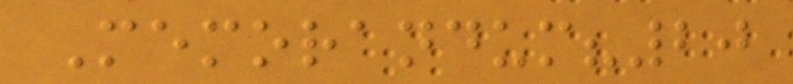Memorandum?20
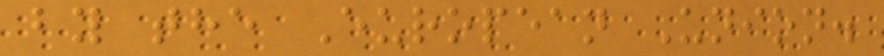by the European Union.
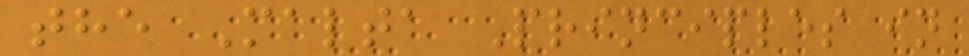the Malta Principles in
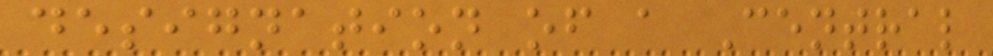designation of a Central
